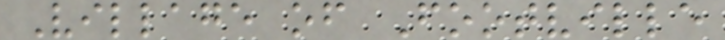Village of Footville
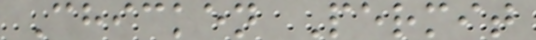Chicken Permit
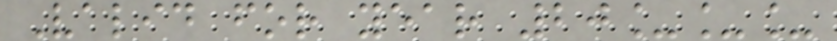Valid for year 20___
